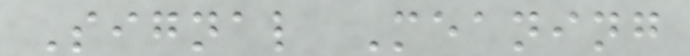Signal Meaning
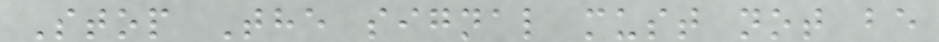Stop The signal must not be
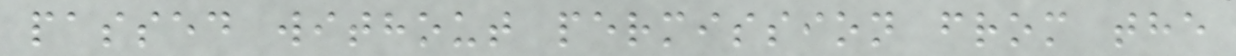passed without permission from the
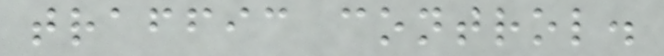traffic control.
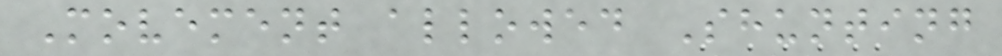Movement allowed Shunting
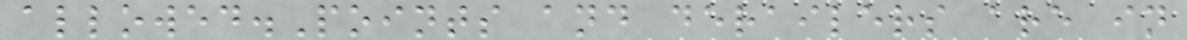allowed.Points and derailers are in
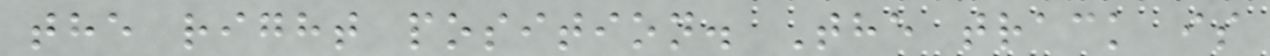the right position. The track is
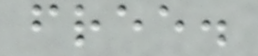free.
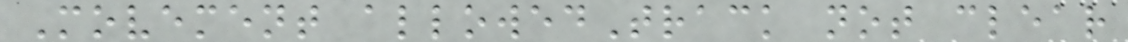Movement allowedTrack not clear
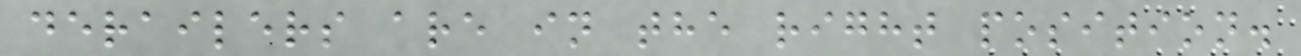derailers are in the right position.
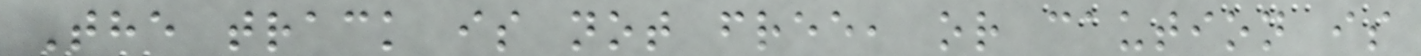The track is not free, or caution is
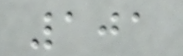101
